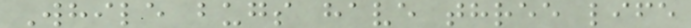While bugs have three life
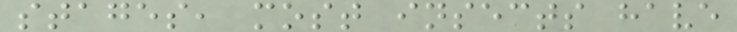stages, most insects have
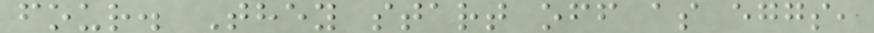four. They start off as eggs,
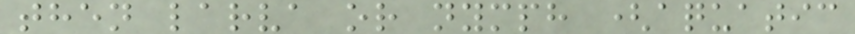then larva or nymph (aquatic
